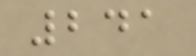241
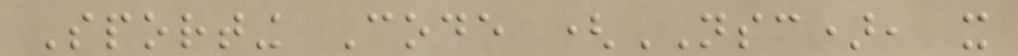Sporting Code (NSC), it
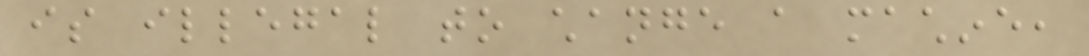is illegal to change a machine,
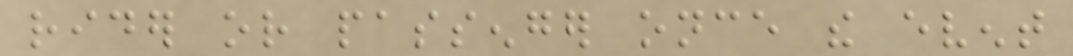rider or passenger once the event
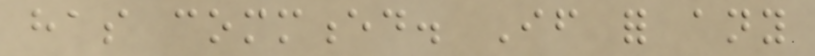has commenced. If for any
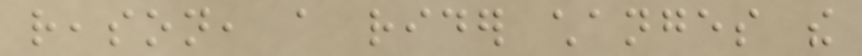reason, a rider changes the
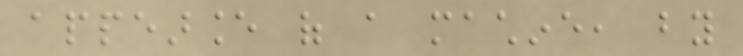appearance of a machine, by
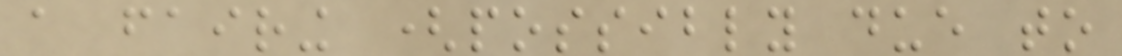a fairing (possibly due to
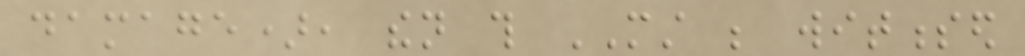damage), then this MUST be witnessed
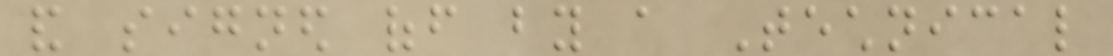and signed off by a Technical
